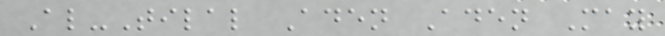Al-Tilal Aden Aden May
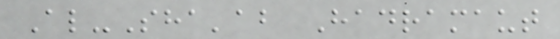Al-Sha'ab Hadramaut
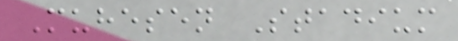Muhesen Stadium
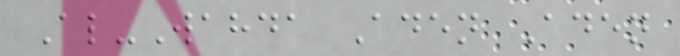Al-Wahda Aden Aden
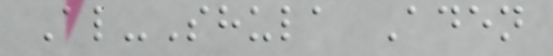Al-Shula Aden
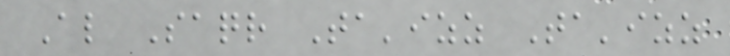Al Saqr Ta'izz Ta'izz
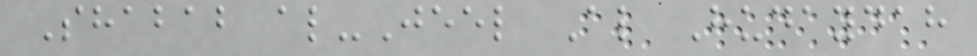Shabab al-Jeel Al Hudaydah
